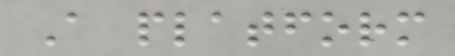A platform
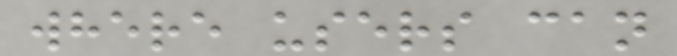where users can
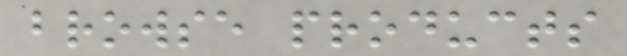browse products
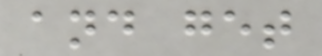and get
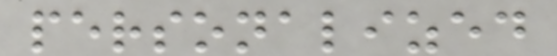personalized
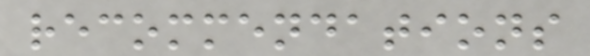recommendations
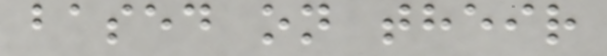based on their
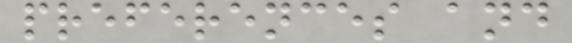preferences and
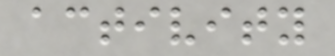activity
